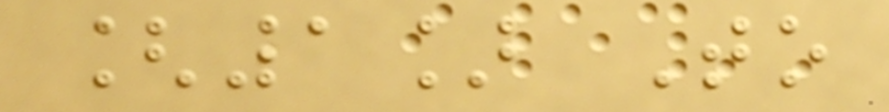[1] To
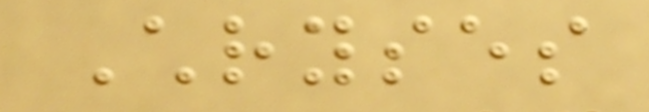Chryses
